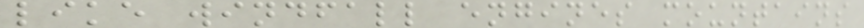like windfall engines mountains
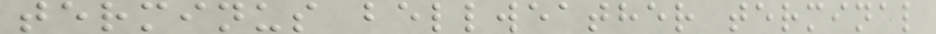terminus bellweather terminal
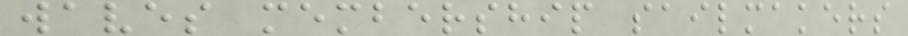waves membership sailmakers
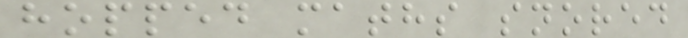hopped maths snored
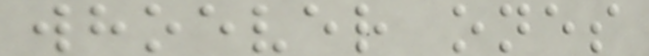whoever ones
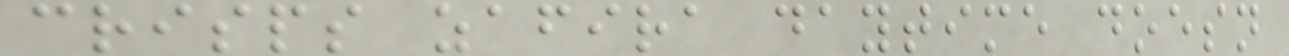crisps zafira daytime doesn
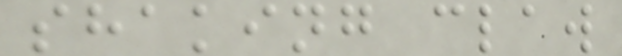shaking claw
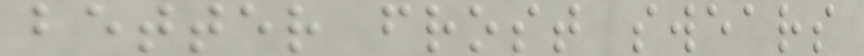better frost swears
